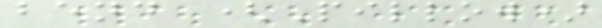bend (Pillow)
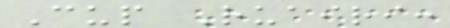Cup Ruairi:
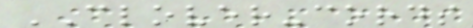CLOVER-cords
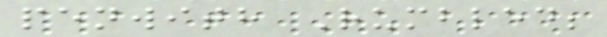penwith Rumbled;
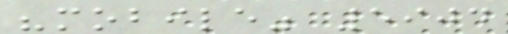"mobile" 5904
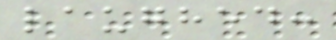laughed:
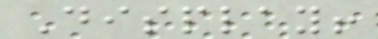Display!
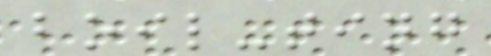boil-ting
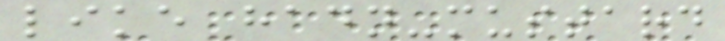like hadn-mustard
